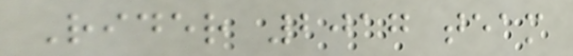Rider 2017 team
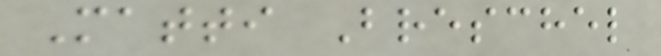Matti Breschel
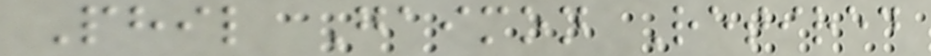Phil Gaimon Retired
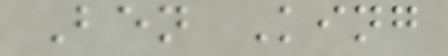Ben King
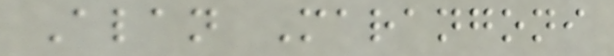Alan Marangoni
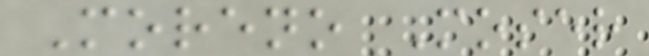Moreno Moser
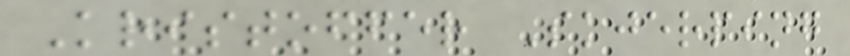Kristoffer Skjerping
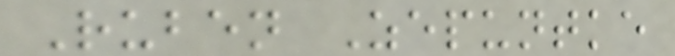Ruben Zepuntke
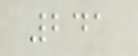241
